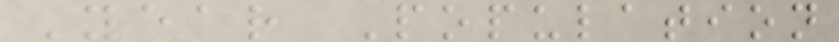Year Population
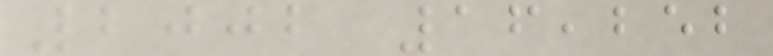2002 16,252
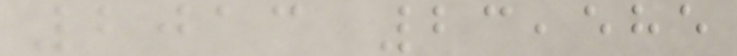2013 23,585
